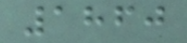1860
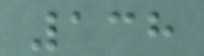138
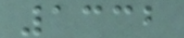1332
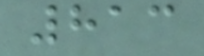813
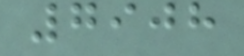7908
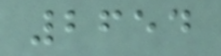2654
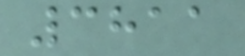3811
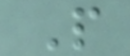P
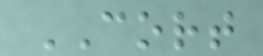CORT
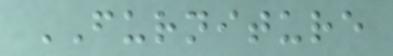FURNITURE
